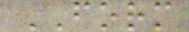FORM
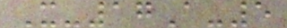X-17A-5
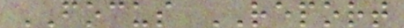FOCUS REPORT
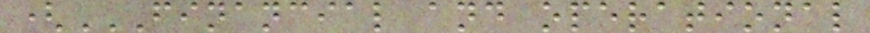(FINANCIAL AND OPERATIONAL
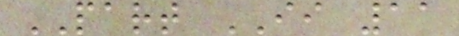PART II 11
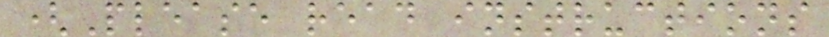(Please read instructions
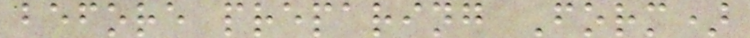before preparing Form)
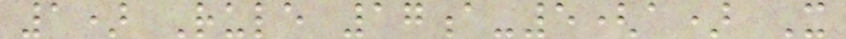1) Rule 17a-5(a) X
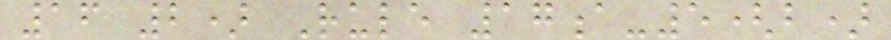16 2) Rule 17a-5(b)
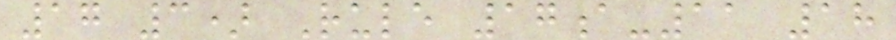17 3) Rule 17a-11 18
